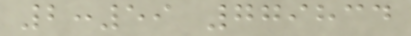2:59 779834
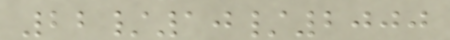22/10/2000
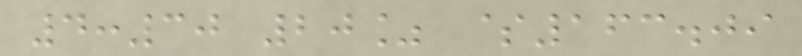4:30 20% $163.09
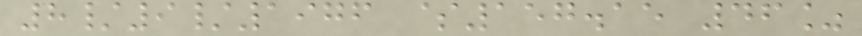8/9/1976 $157.15 46%
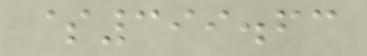$399.63
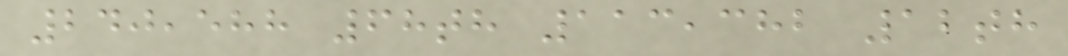240,588 68th 113,382 12th
